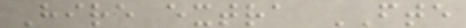Hire extra FTE
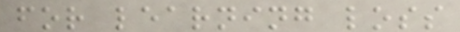for learning loss
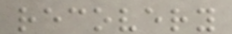recovery
